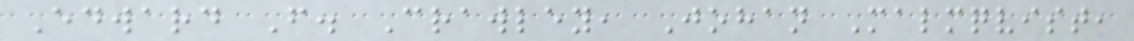Edward F. Crawley, Johan Malmqvist,
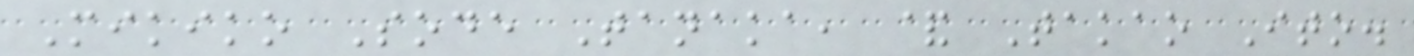Mikiko Sode Tanaka, & Takao Ito.
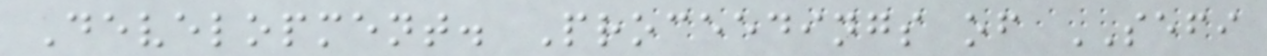Development. Proceedings of SEFI
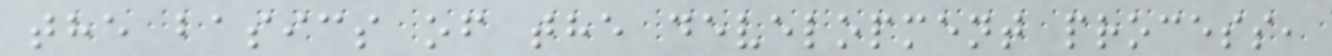the basics of the development process,
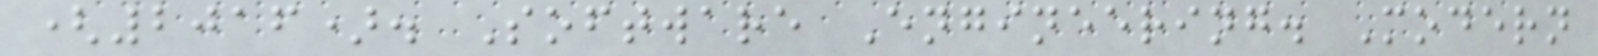(2016). Software Engineering. Modern
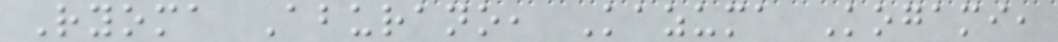Ryoma Aburano, Kazuma Kogami,
